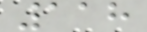118
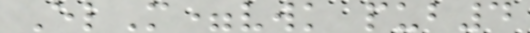ElM=vwk pub4
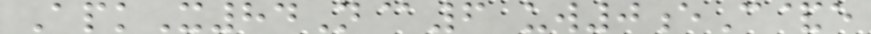ApkX84N@6 uw0eC&e
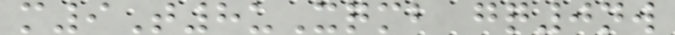m9T8uXqmb gq0nw
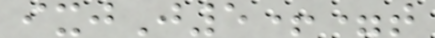ixjJ5+=t
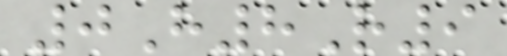0H8R9
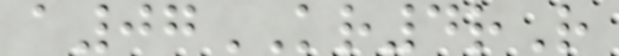a07KR4rR
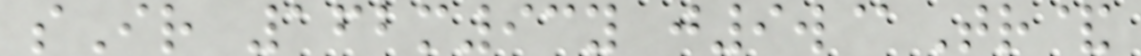sIr 162m93y j9w@Tr&
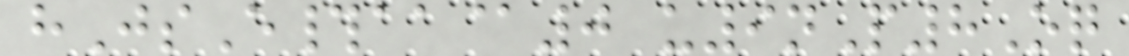hJsE#aa@0 u9nP8Oq
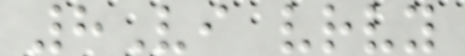8Vi vrvy
